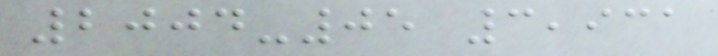2004-05 3,931
